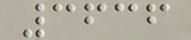3636
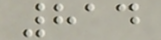814
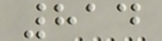814
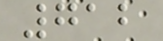712
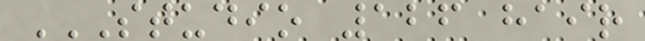STUDIO 126 HAIR
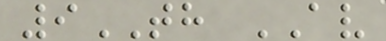9TH AV
